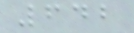642
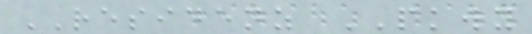RESIDENZ PKWY
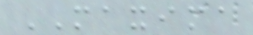MAXIMA
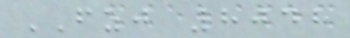FZJ 8048
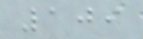109
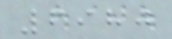6980
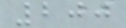200
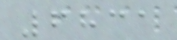6831
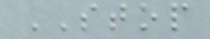STOP
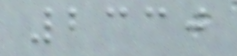2330
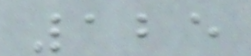125
